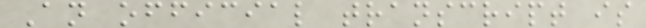An official transcript is
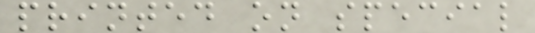printed on special
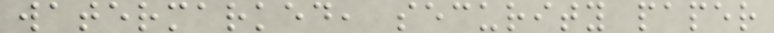watermarked, security paper
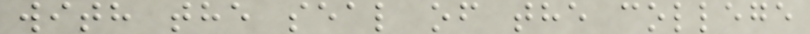with the seal of the college
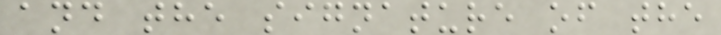and the signature of the
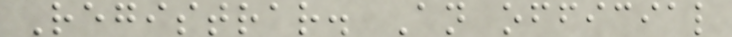Registrar. An official
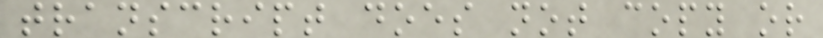transcript does not copy or
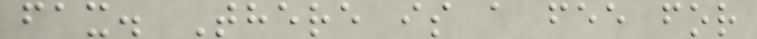fax. There is a fee for
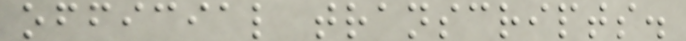official transcripts.
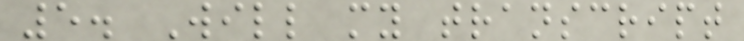5. Will my transcript
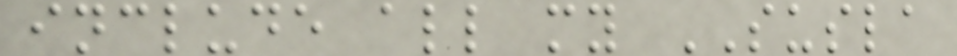include all my SUSLA
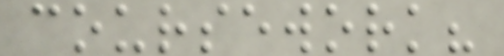coursework?
